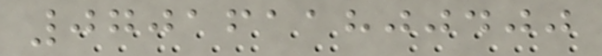0701611800400
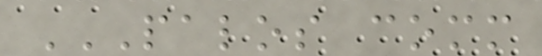PALOS COMM
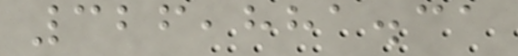326,881.31
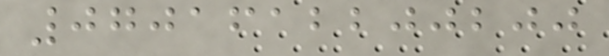0701612200200
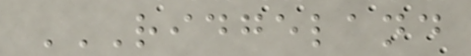RIDGELAND
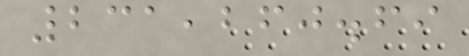231,260.69
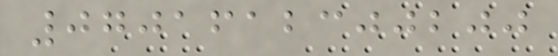0701612300200
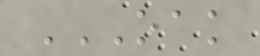OAK
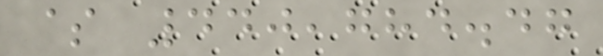$ 440,784.47
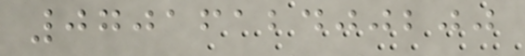0701612400200
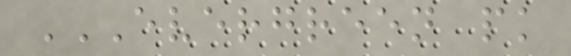EVERGREEN PK
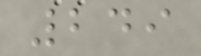249
